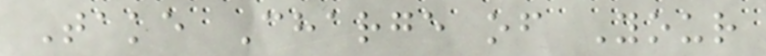Take Charge of Your
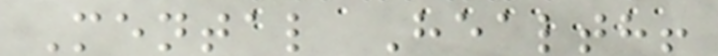Mental Health!
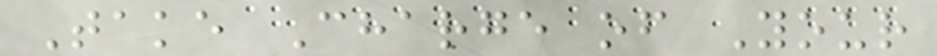Take Charge of Your
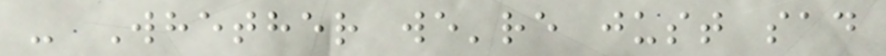- Whether we're just sad
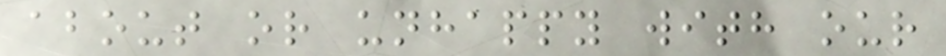about or unhappy with our
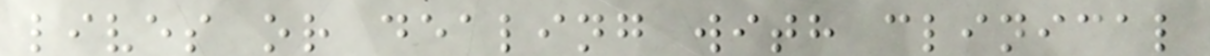lives or dealing with clinical
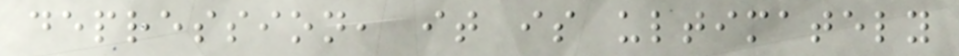depression, it is ultimately
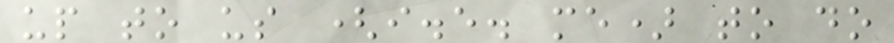up to us (i.e. me) to do
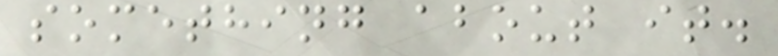something about it.
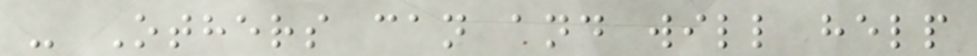- Others can and will help
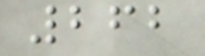262
